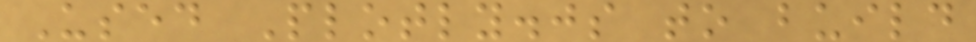Used Plotly.js to build
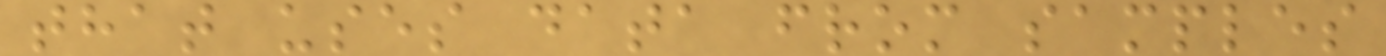that uses data from samples
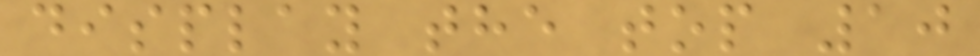display the top 10
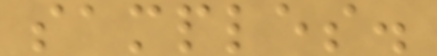samples.
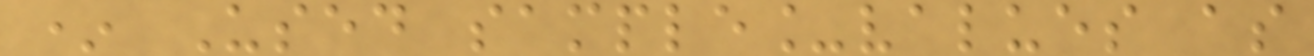* Used sample_values as
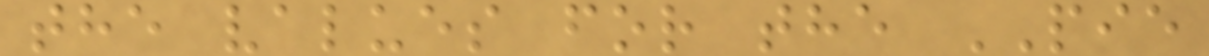the values for the PIE
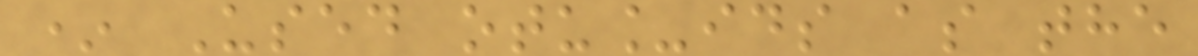* Used otu_ids as the
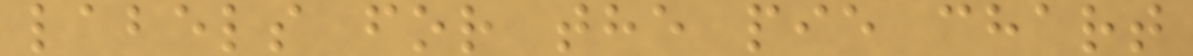labels for the pie chart
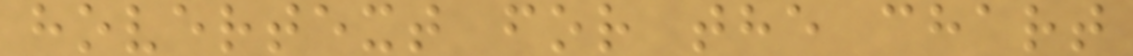hovertext for the chart
